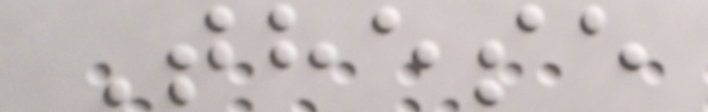These
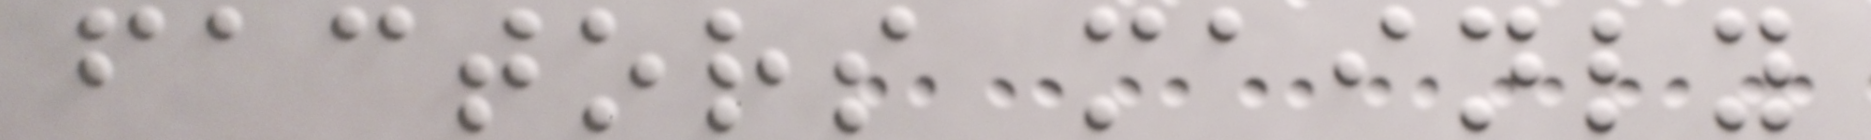factors mainly
